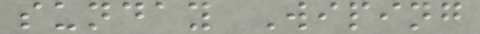sunday Wiping
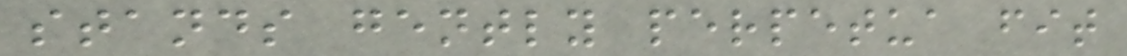stands gently perpetua fit
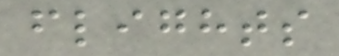flights
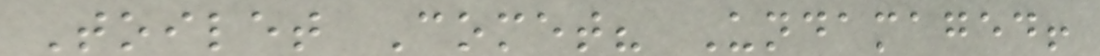Toilet Comet? Undamaged!
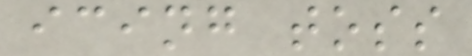icing toss
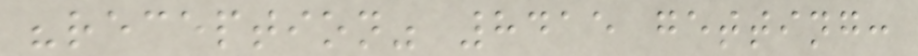"reception" 8415 getting:
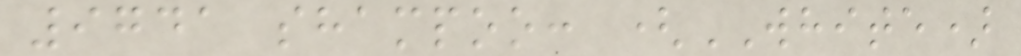9741 shampoo: (WHITE)
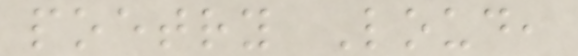poetry Loud,
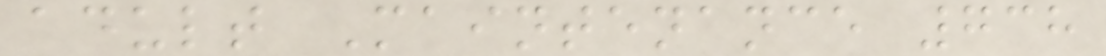adult Maintenance 738
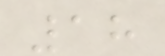18
